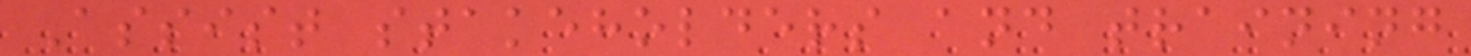Assist stakeholders and training
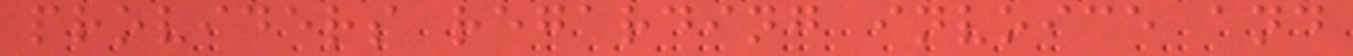providers regarding invoice and
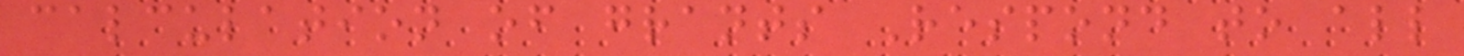calculation of grants Respond to all
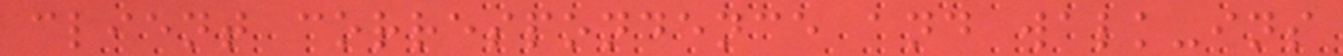client correspondence and walk-ins
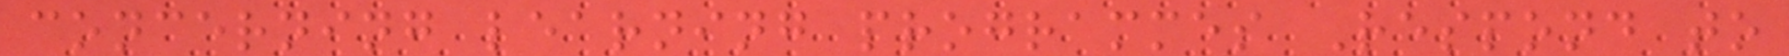concerning learning programmes Respond to
